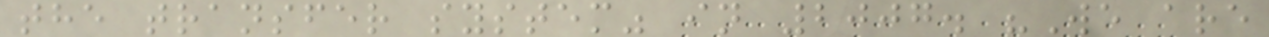the transfer system" in 2007. "We are
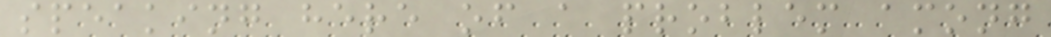speaking here of a problem among
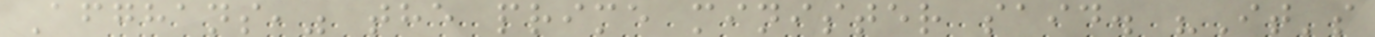Afghans," the prime minister said. "It's
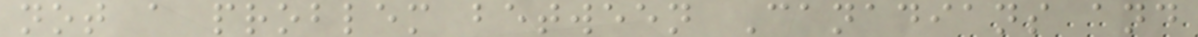not a problem between Canadians and
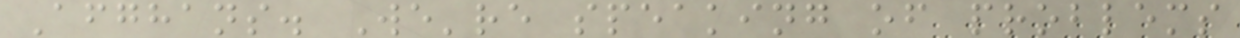Afghans. We're speaking of problems
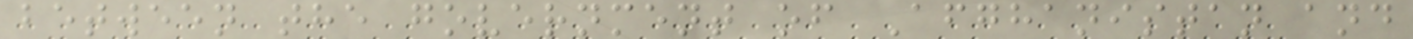between the government of Afghanistan and
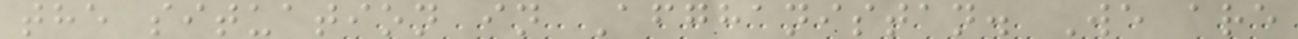the situation in Afghanistan. We are
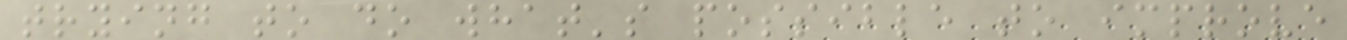trying to do what's possible to improve
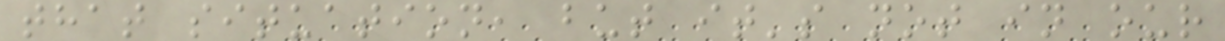that situation, but it's not in our
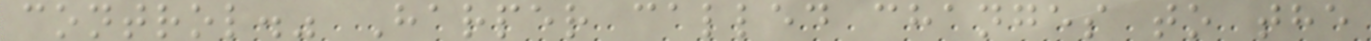control." Harper called changes to the
